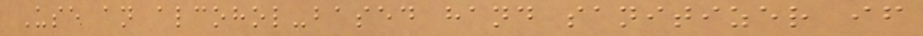Use an alcohol-based hand sanitizer if
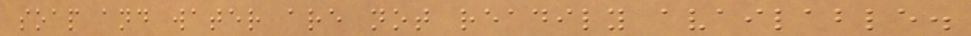soap and water are not readily available.
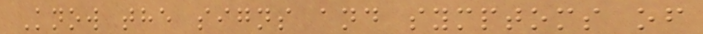Know the signs and symptoms of
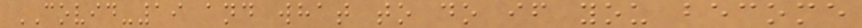COVID-19 and what to do if you become
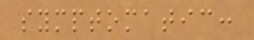symptomatic:
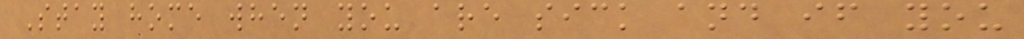Stay home when you are sick and if you
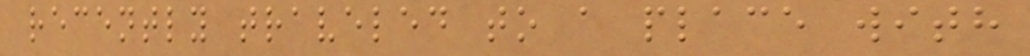recently traveled to a place with
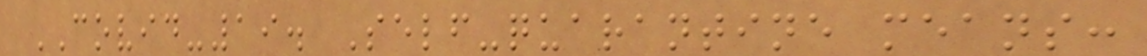COVID-19. Self-quarantine means:
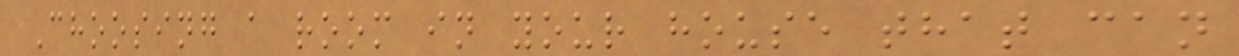Choosing a room in your house that can
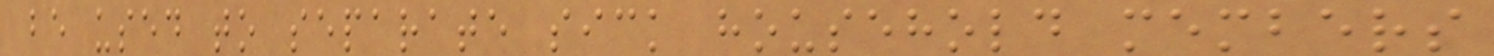be used to separate sick household members
